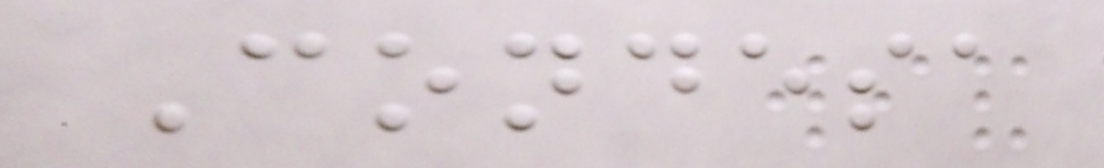Condesa
